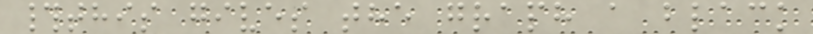#this gives the graph a black
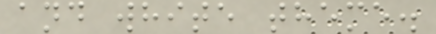and white theme.
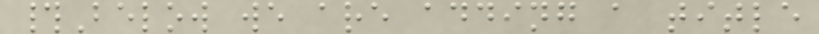#Below we are adding a title
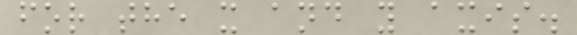for the x and y axis.
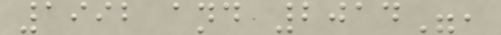1992 and 2014",
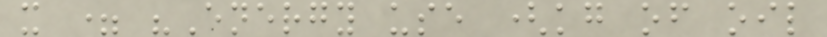x = "Energy use (kg of oil
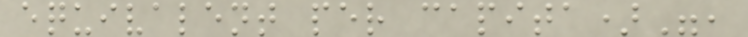equivalent per capita)",
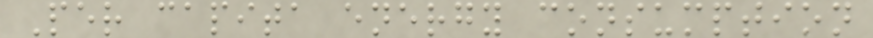Per capita energy consumption
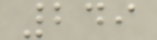249
